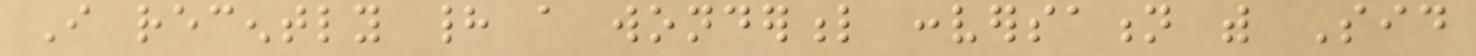I recently had a wonderful conversation with Sid
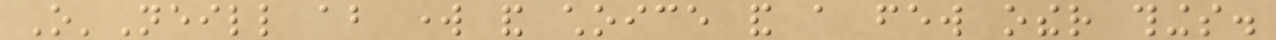O'Neill about work and choice and a few other things.
